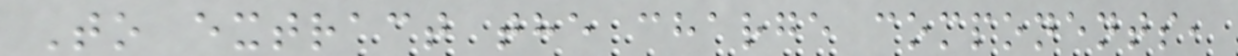To extract the charge components,
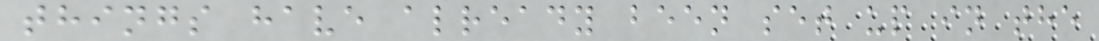things have already been set up in the
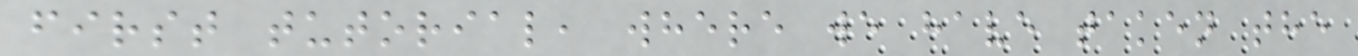first tutorial, where we have taken the
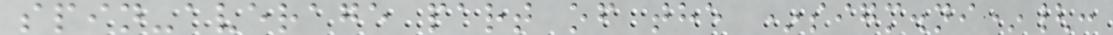spin-average part of the *sigm.ni*{:
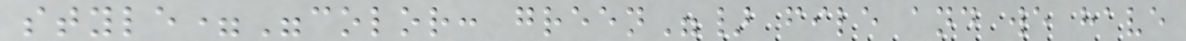style="color: green"} file and we have
